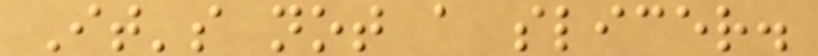It's not a slicer.
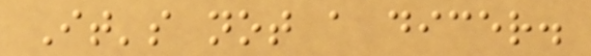It's not a dicer.
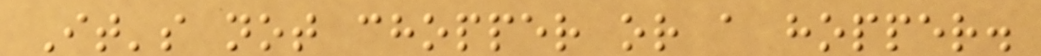It's not chopper or a hopper.
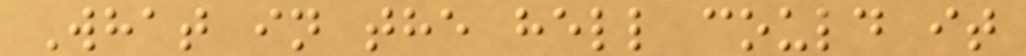What in the hell could it
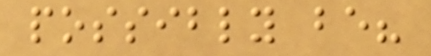possibly be?
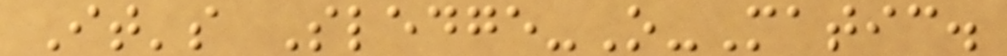It's Sledge-O-Matic.
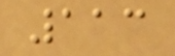113
